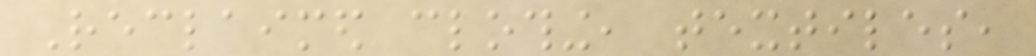Reclaimed clothing, textiles,
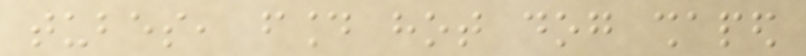tubes, found hot dog shaped
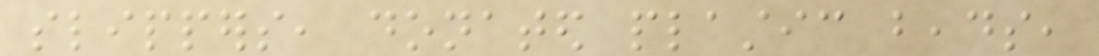slippers, donated plastic beads,
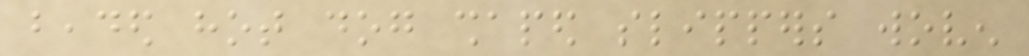beaded hot dog shaped slippers woven
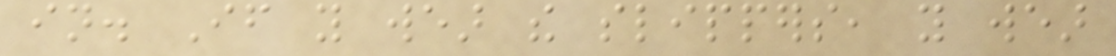in. If you wear the slippers, you wear
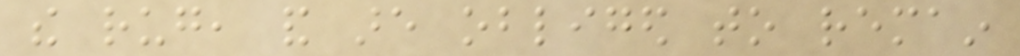the rug, and are obliged to remain
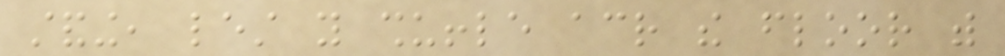standing, lest you shuffle across the floor with
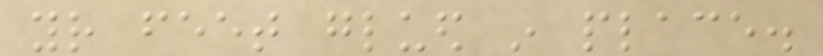your feet glued in place.
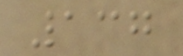137
